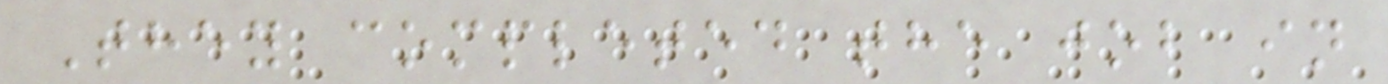They completed the job in
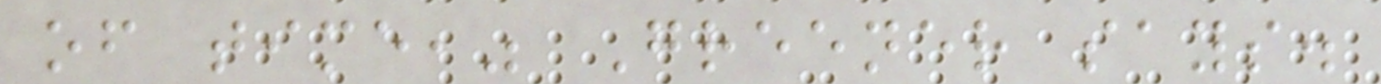of time," Greener says.
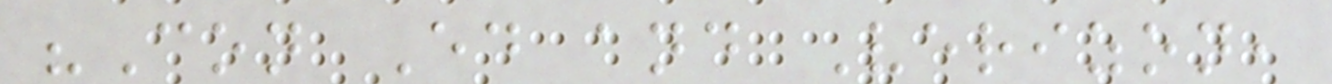"Con Ed and Verizon,
